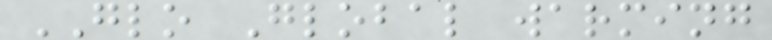GLO Global warming
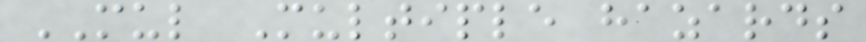MUL Multiple hazards
